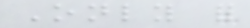Only for
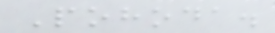Pohoda.
